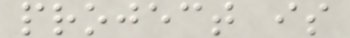project is
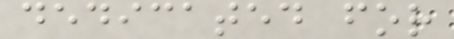dedicated for
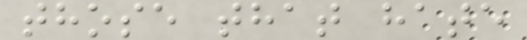those that hate
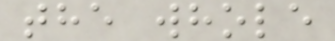the whole
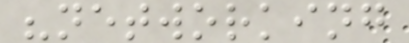"networking
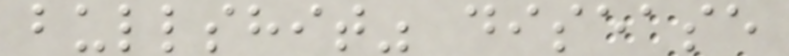bullshit" disease
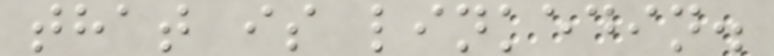that is linkedin.
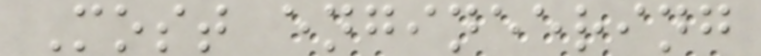Most engineering
